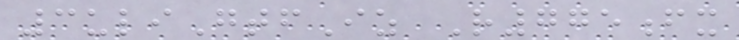3uliGtfIz R775fx
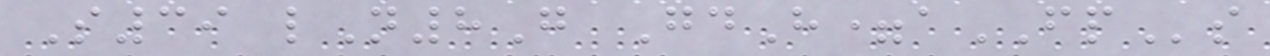S39 lN8G GdH=aFPs
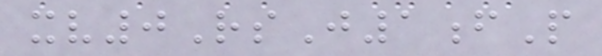xv0RsJ1fP
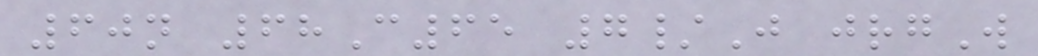60n 68C65 7/J jrgW
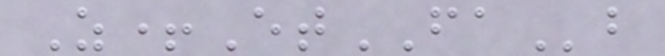Z+EtFAb
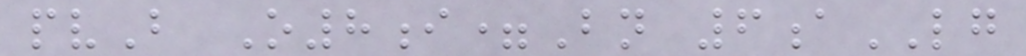pvB O8i=Bn 6aLG
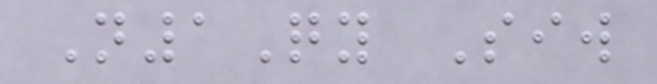N1Qy Siw
